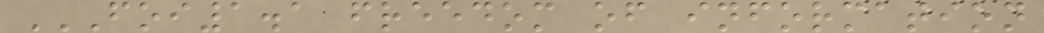FOI1.1 FREEDOM OF INFORMATION
